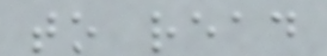to read
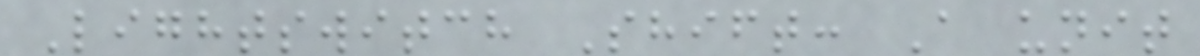Lightswitch Shift: A unit
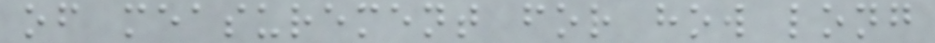of measurement for how long
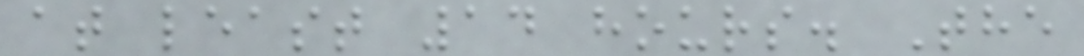at least 14 hours. The
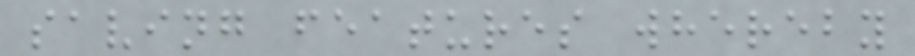saving features whereby
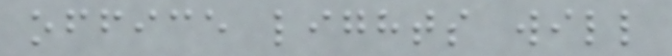office lights will
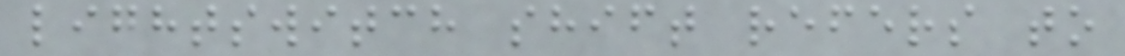lightswitch shift refers to
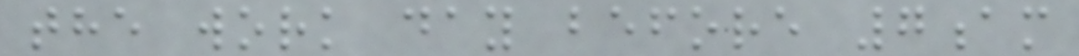the work day before 7am
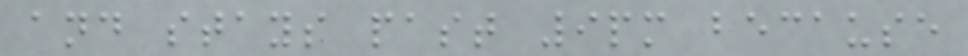and stays past 9pm because
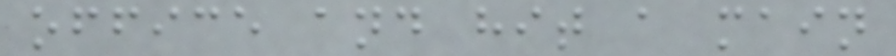office and hit a main
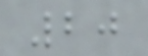20
